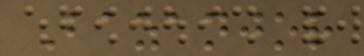Bazanjor
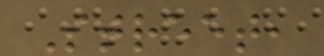Street,
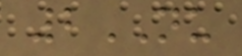2NU
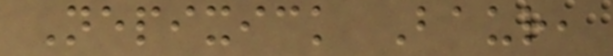Nepixick Baur,
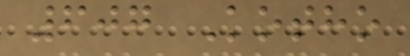607 Kotho
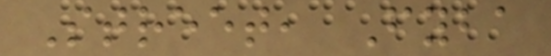Street, Fyba
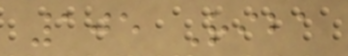105 Riba
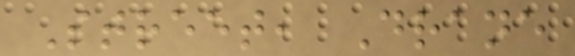Street, Drane
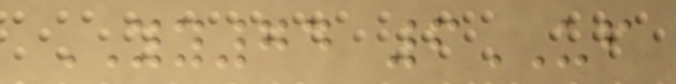YY74 6UF
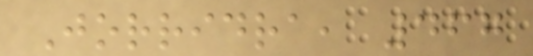Jorridra, 467
